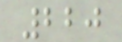220
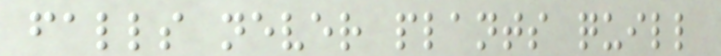falls never plants quill
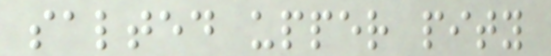salted upper pity
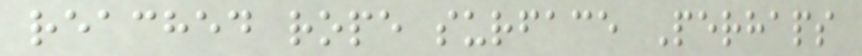reached rope surface Perhaps
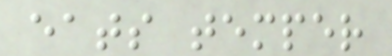eats temper
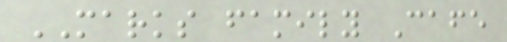MARKS family Cafe
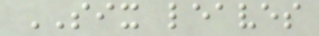SIX leaves
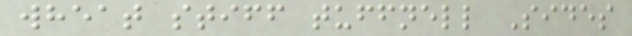wheat stiff tuffnell Sides
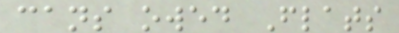cans owed Flats
